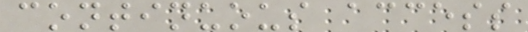continuous access
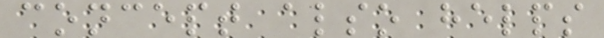concept also helps
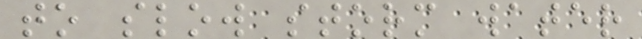to slow storm water
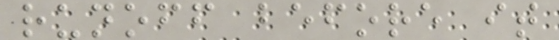runoff before it
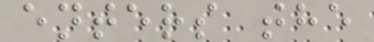enters the
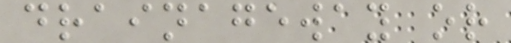drainageway or
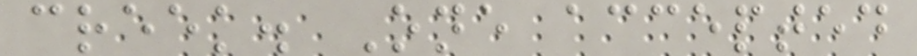creek. One accepted
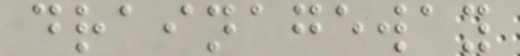drainageway
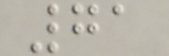71
